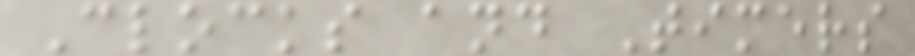Clocks and Timers
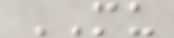MU
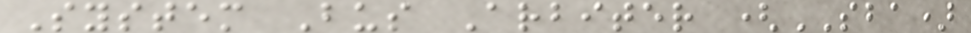System Bus Arbiter (SBA)
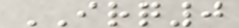IRQ0
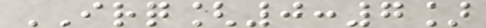IRQ[0:7]
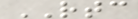RTC
